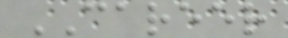CAREER
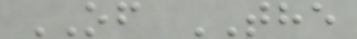OF THE
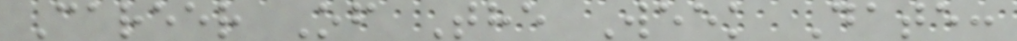Career Of The Week Date:
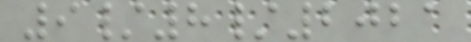9/8/2021
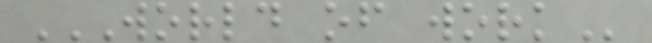WORLD OF WORK
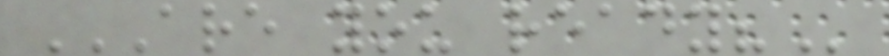ARE YOU READY?
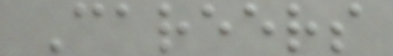Careers
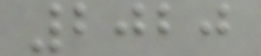2020
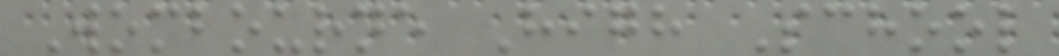Wombourne High School
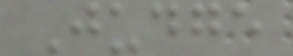Judge
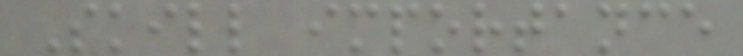Skill importance
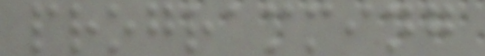programming
